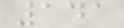141
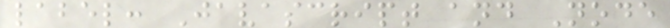label: Javascript and Node
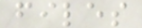files
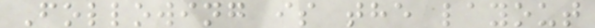Following is the layout
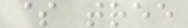$ tree
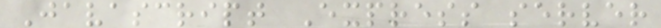Javascript Express server
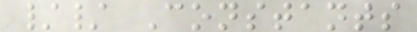// Constants
